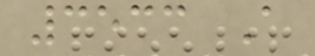3533 A
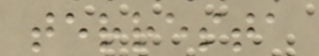terresta
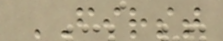FIRST
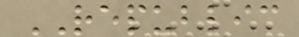REPUBLIC
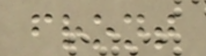front
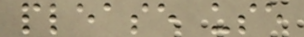please use
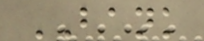BANK
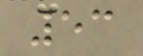53
